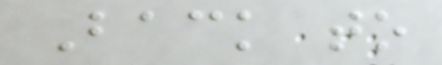Back to
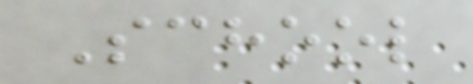School
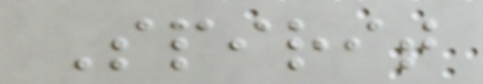Spirit
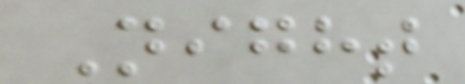Night
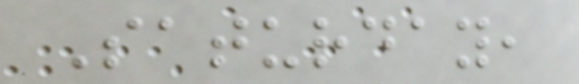Saturday,
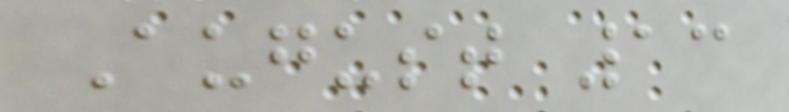August 13
